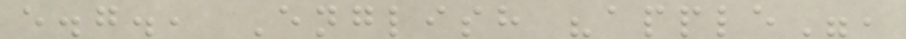e.g., English "apple",
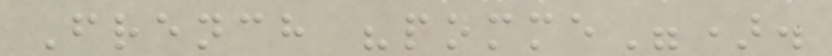French "pomme").
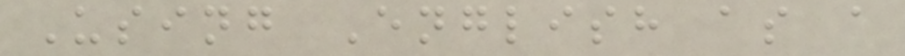Using English as a
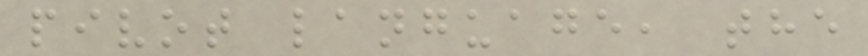pivot language, the
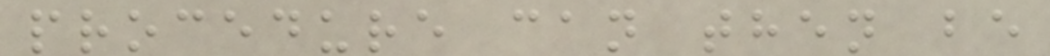procedure can then be
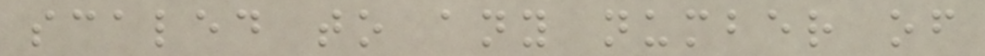scaled to any number of
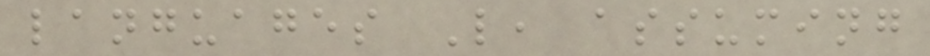languages L, assuming
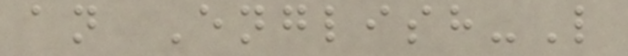an English-L
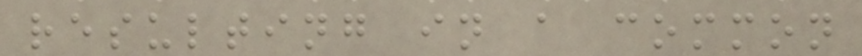resulting in a common
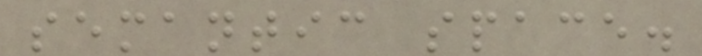semantic space.
